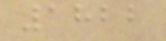1822
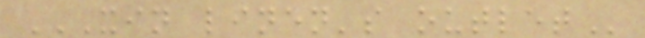XIN LINEN'S OUTLET
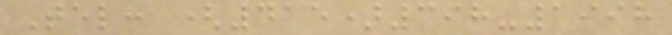Tel: (415)398-1998
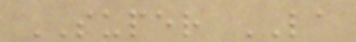SUPER LA
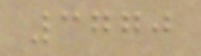3770
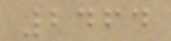2464
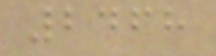2468
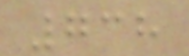738
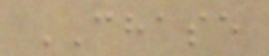CHASE
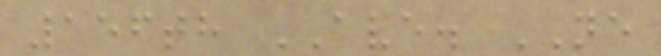156th AVE. NE
